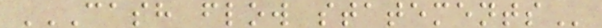CASH FLOW STATEMENTS
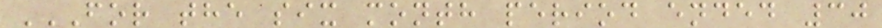FOR THE SIX MONTH PERIOD ENDED 30
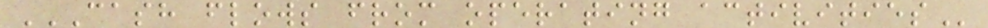CASH FLOWS FROM OPERATING ACTIVITIES
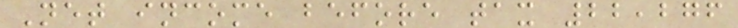Net income before tax 22,276
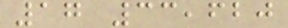17 33,620
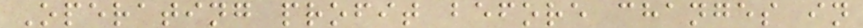Operating profit before changes in
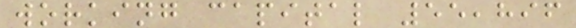working capital 55,896
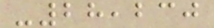-28,230
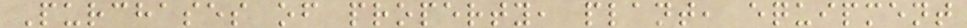Purchases of property, plant, equipment
